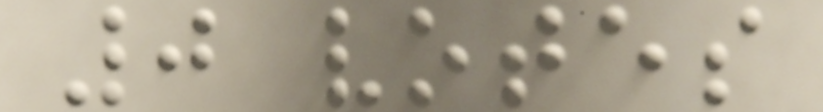0 votes
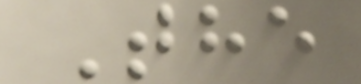The
